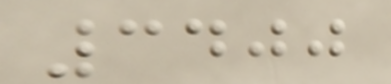3400
